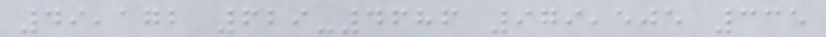49,172 629-4686 979,505 335
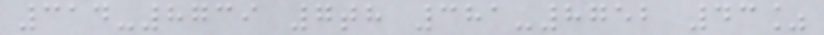314-8739 7th 381-8752 43%
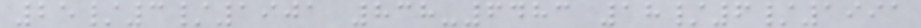25/3/1901 838-6483 18/6/1991
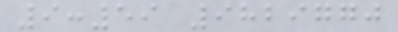9:59 9829770
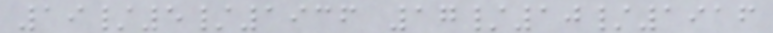19/5/1936 17/10/1916
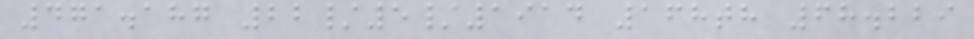471.187 22/5/1914 168th 68.229
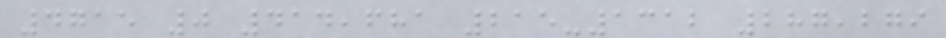4715 0 414,681 215-1312 287,279
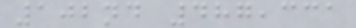102nd 487,331
